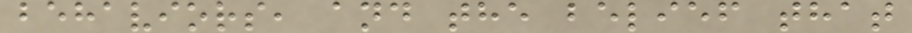behaviors, and the belief that
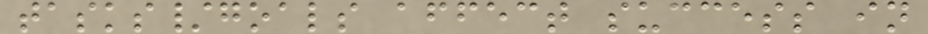tasks/goals affect success in
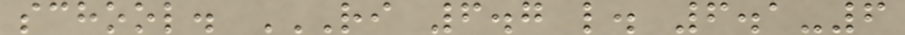school. RI 6.7 L. 6.1-6
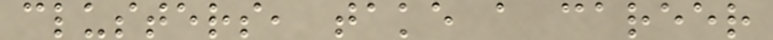clusters, take a career
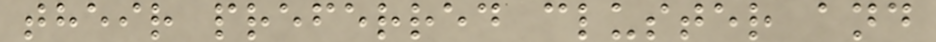their preferred cluster and
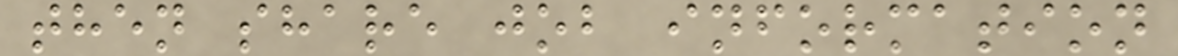then share job information
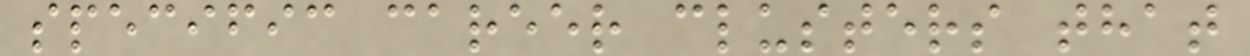specific career clusters that
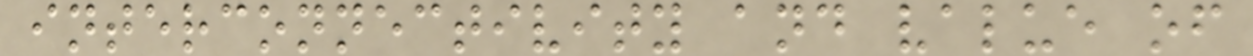interconnectivity and value of
